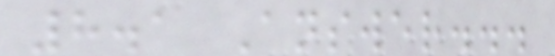8.1 Answer...
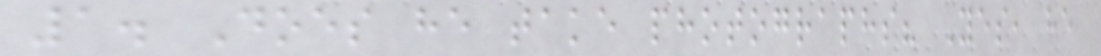1. Does he take photographs? Yes, he
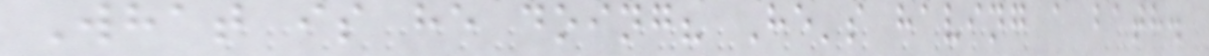What is he doing? He's having a bath.
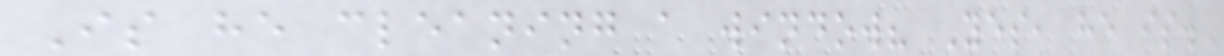Is he cleaning a window? Yes, he is.
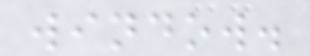window.
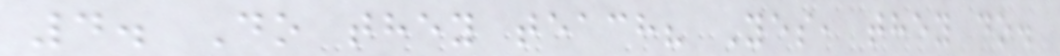4. Do they teach? Yes, they do.
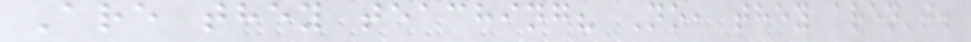Are they teaching? No, they aren't.
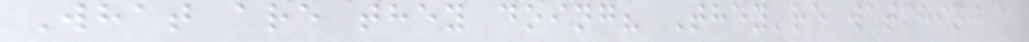What are they doing? They're watching a
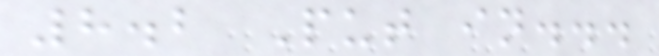8.2 Put in...
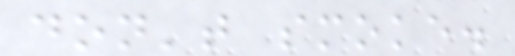don't smoke.
